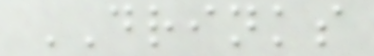DRINKS
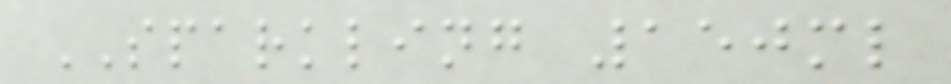SPARKLING 150ml
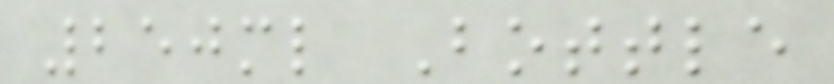250ml Bottle
